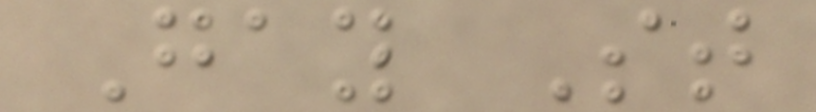Gay St
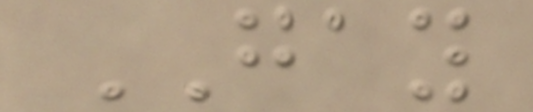GAY
